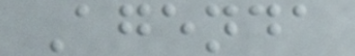Agenda
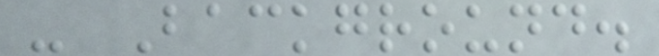- Background.
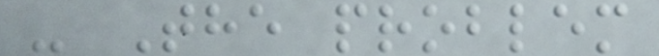- The problem
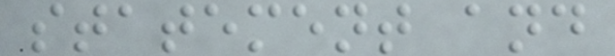statement and
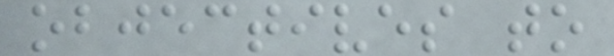objectives to
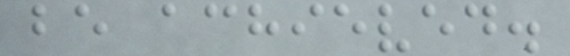be achieved.
